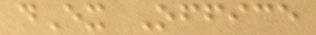dEx Office
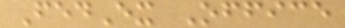FedEx Office
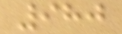980
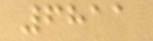6811
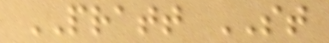PRATT ST
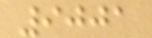9001
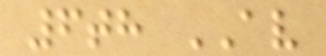6th AV
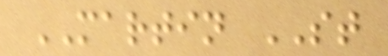MARTIN ST
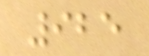925
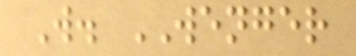W. WENGER
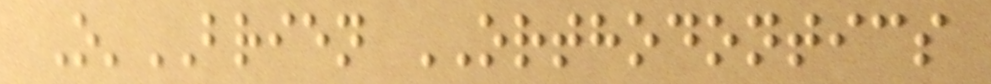O'BRIEN ORTHODONTICS
